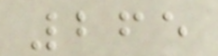265
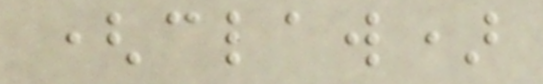(claw)
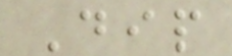Dip
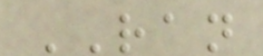RAN
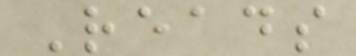Reads
